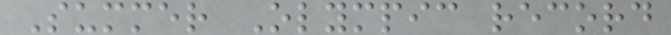Summer Olympic record
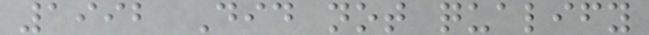1992 Did not qualify
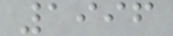1996
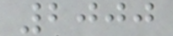2000
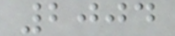2004
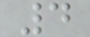4
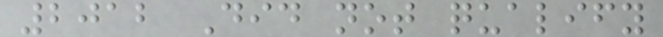2012 Did not qualify
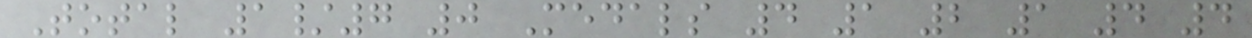Total 1/7 0 Medals 4 1 2 1 4 4
